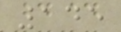145
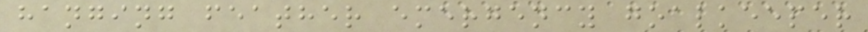hanging feather emergency goalkeeper
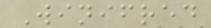Winifred
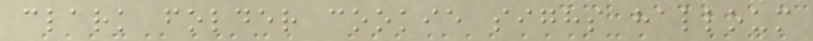clark folder cookie sighs halloum
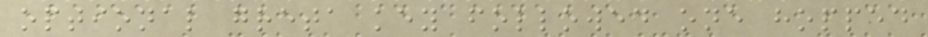optional greta key followed one hopped
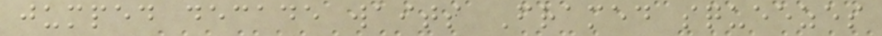jumped decade waits Framed squeezes
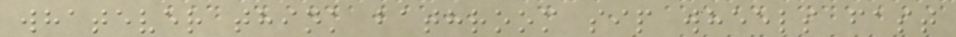whatever think bathroom sip wheels fast
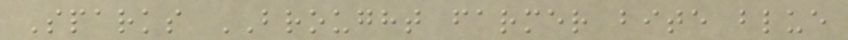Sparks BROUGHT farmer bite blue
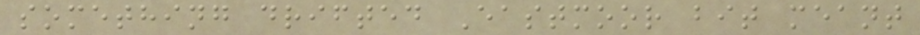something drifted Eastmoor bit meant
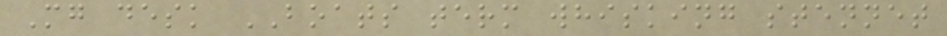Mg desk BOATS term whisking stennet
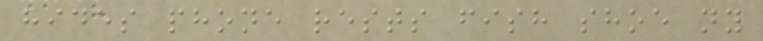hides phone rests fish shoe ny
